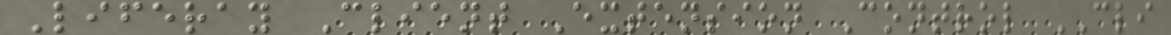Liferay Client Extension Control CLI
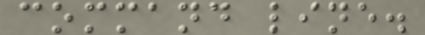command line.
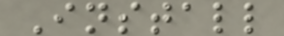Install
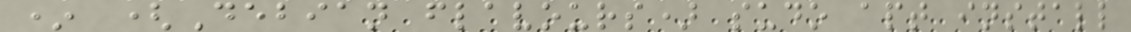* (Debian flavours) sudo apt install
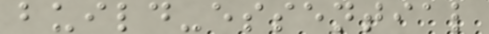build-essential
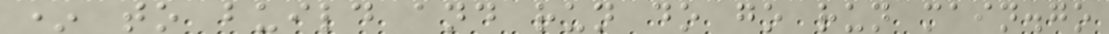* to build and run do go run main.go
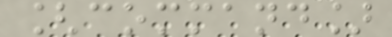[command]
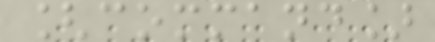[command]
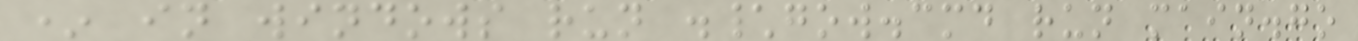* in windows run .\gow.cmd run main.go
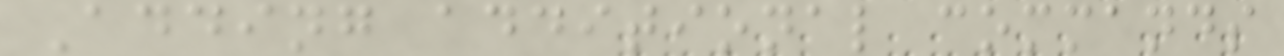Adding additional commands
